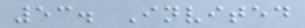53. Invited
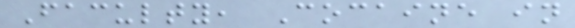Faculty, Cocaine in
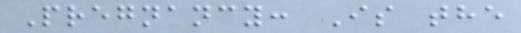Pregnancy: Is the
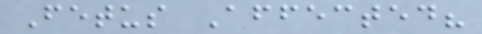Fetus Affected?
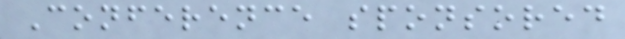Conference sponsored
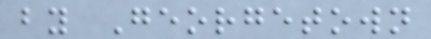by Georgetown
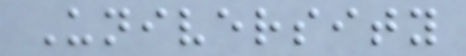University
